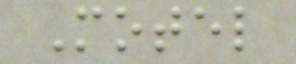Motel
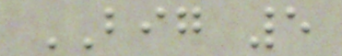BIG 5
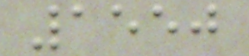1550
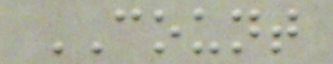COUNT
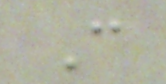C
